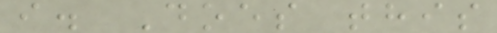i. Does this
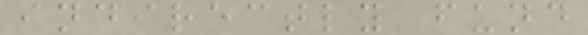indirectly fund
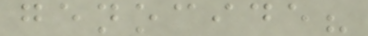genocide?
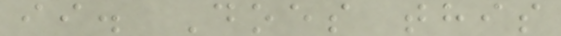ii. Does this
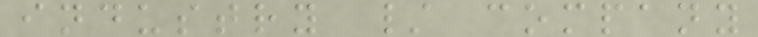industry / company
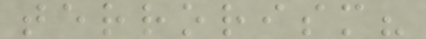terrorism?
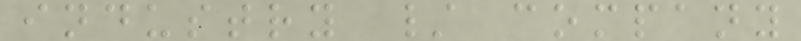industry / company
